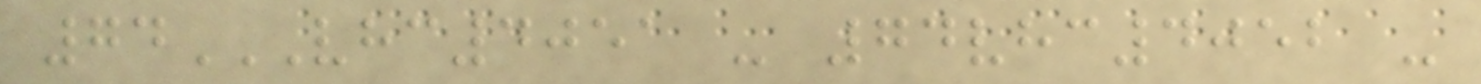74VHC4051 - 74VHC4052 -
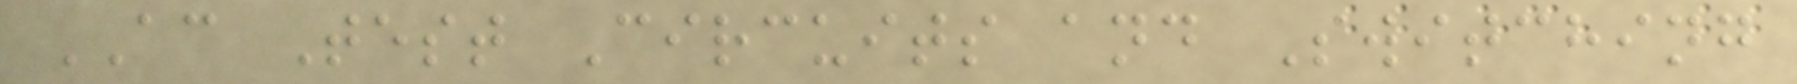AC Test Circuits and Switching
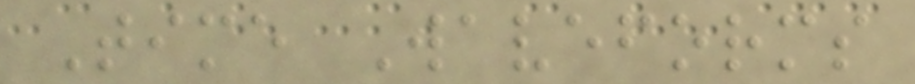Time Waveforms
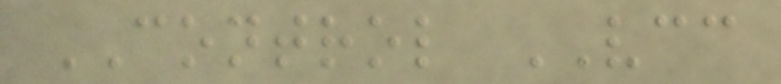CONTROL VCC
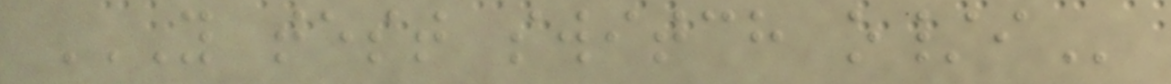Y TEST SWITCH O/I
